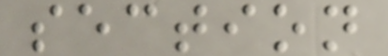section
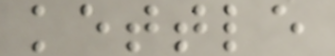kettle
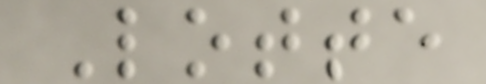Lotte
